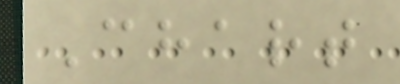Chart
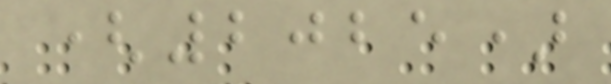(2025)
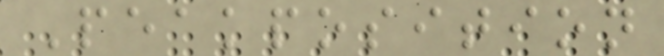Peakposition
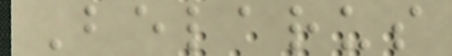Belarus
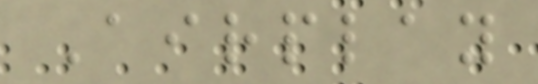Airplay
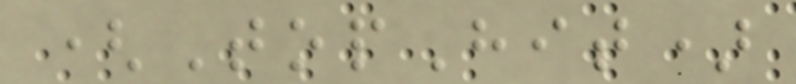(TopHit)
